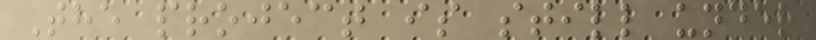The project is still under
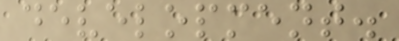development.
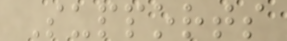Supports
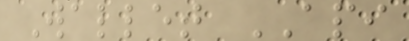Wallet API
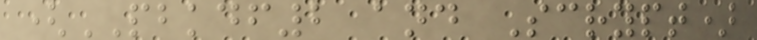(PBKDF2 and Scrypt)
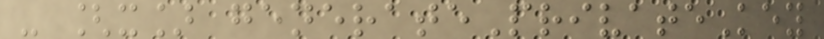- [x] generatePrivateKey
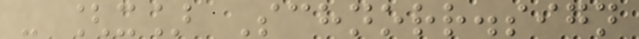- [x] Schnorr.sign
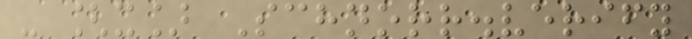- [x] Schnorr.verify
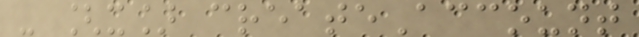- [x] createAccount
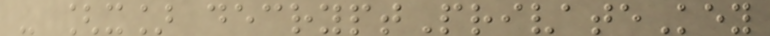- [x] decryptPrivateKey
